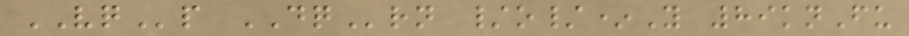VQp DQrn /o/*Y 89knFu
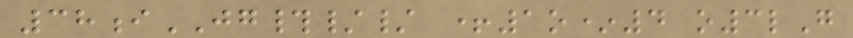38iJG#// +1o*4 o3lG
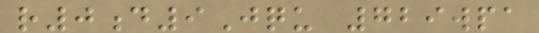r0d9Jqu 729wpa
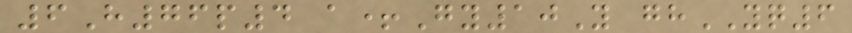6H76p4 a+Gy10Y ghYQ6
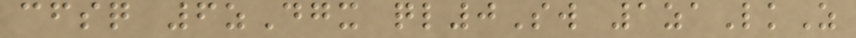cfsq 6zDgx ql0Sw 1zaLkZ
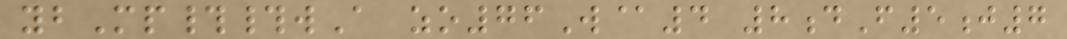ybMp##wA zo76W@4 8dF5j7
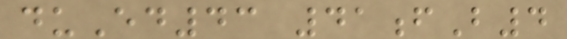duEd43 41fB4
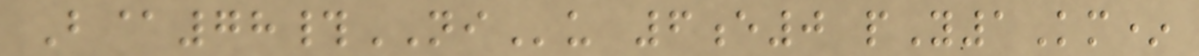B@78#NIu 6e0 pY1Km*
